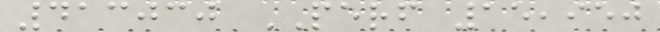413030 PERF 15,950
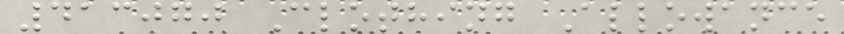413070 Clothing Allowance
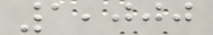1,000
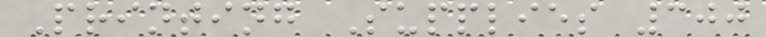Printing Supplies 300
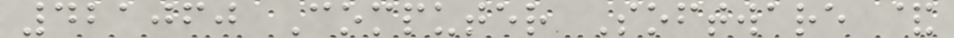421060 Computer Software &
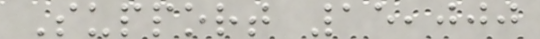Support 15,000
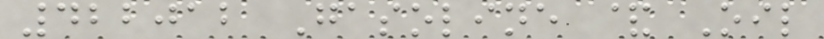422012 Gasoline & Oil
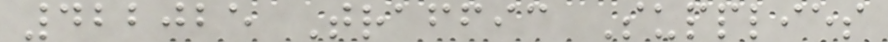422025 Traffic Supplies
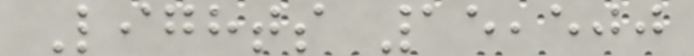Lights 15,500
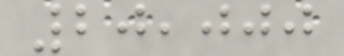20,000
